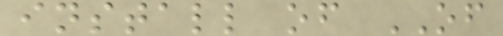install of OF
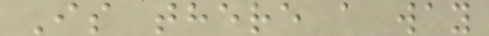Is there a way
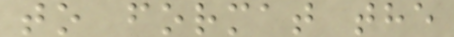to format the
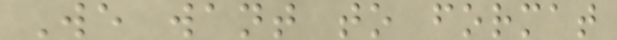We want to format
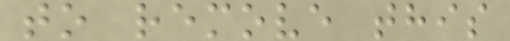to remove this
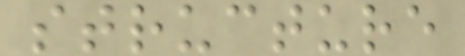structure
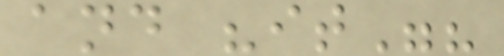and "it"?
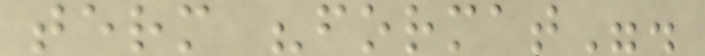term "format".
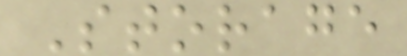Storage
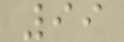99
